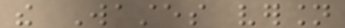the Wastes version
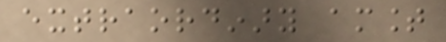extraordinary amount
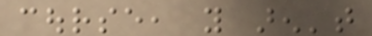course, you aren't
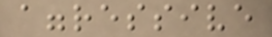aggressive
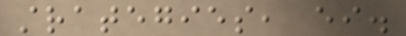strategies, either.
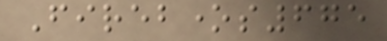Firebones675
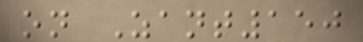on Zant150
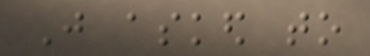Just asked to
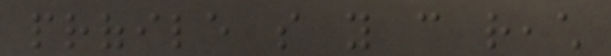profile so you can reach
